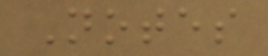Notes
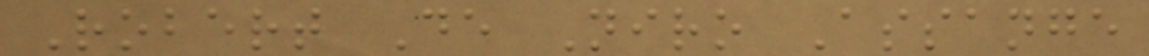Robert De Niro Assange
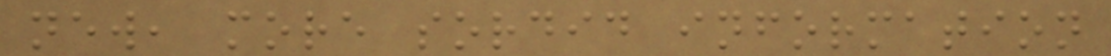new, more sordid information
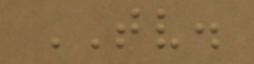TV.
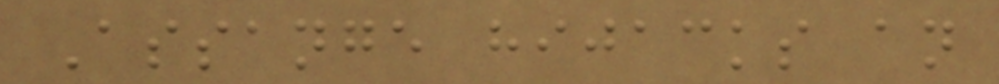Assange hijacks an
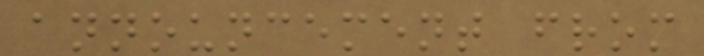announcement from
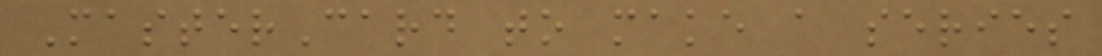MasterCard to make a series
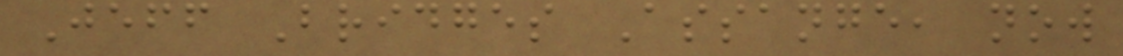Jeff Bridges Assange, now
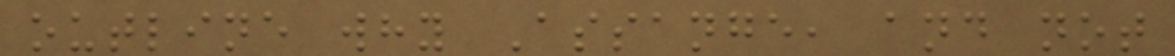outline why Assange, and not
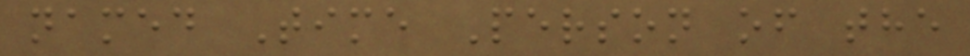named Time Person of the
